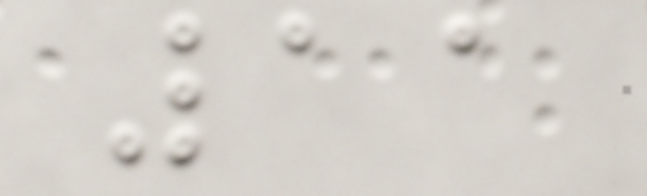11
